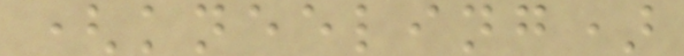(kneeling)
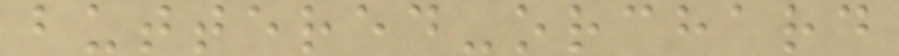buttered-orchard
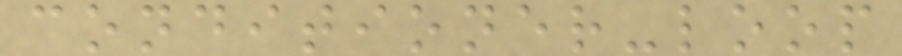conditioner-loop
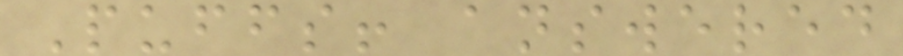Puffs! answered
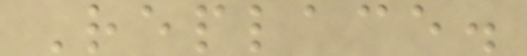Replace.
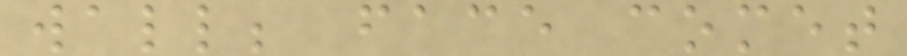wall; face comet
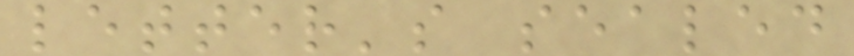letter's sealed
